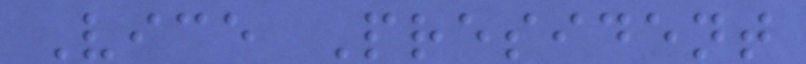Vice President
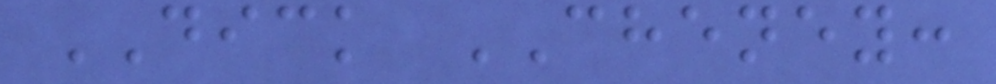DICK CHENEY:
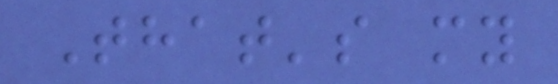That's my
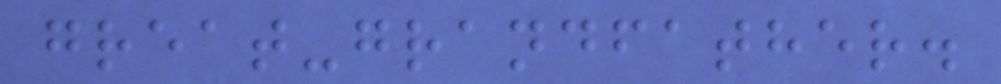great-grandfather.
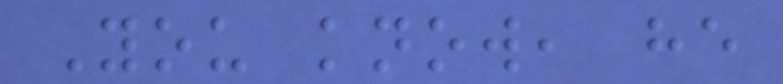You know, he
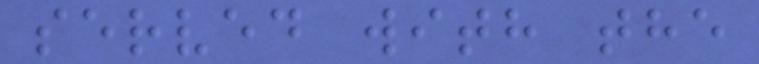served with the
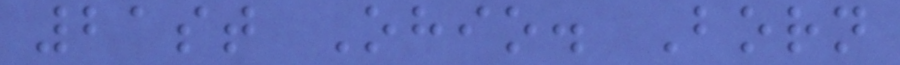21st Ohio. Born
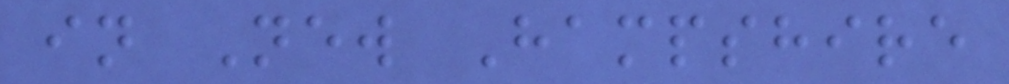in New Hampshire
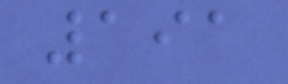191
